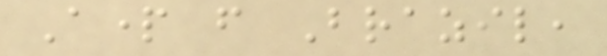Apart from Brazil,
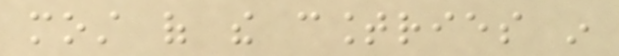most of the countries in
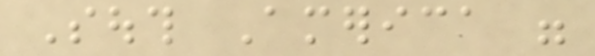South America were
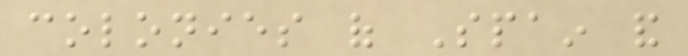colonies of Spain and
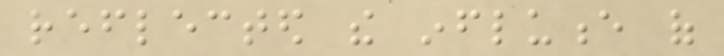reflected the influence of
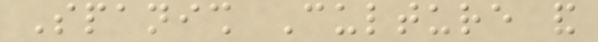Spanish Culture and
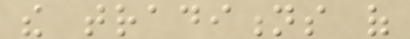the traditions of
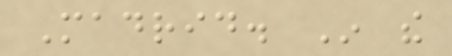Madrid. In the
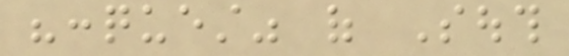"conquest" of South
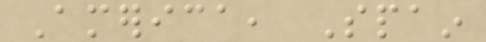America, Spain
